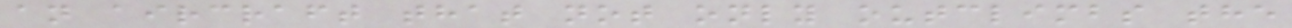an aircraft that not only outclimbs the
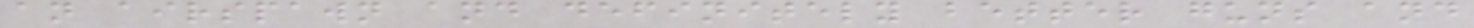an airspawn and definitely better guns and
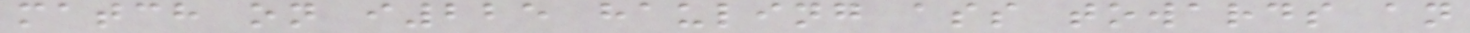match on i225 hauling ass towards an
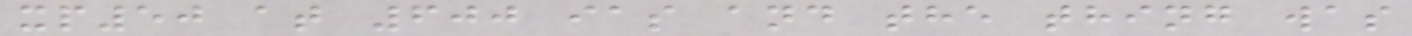xp50 at 600 ias and the thing was
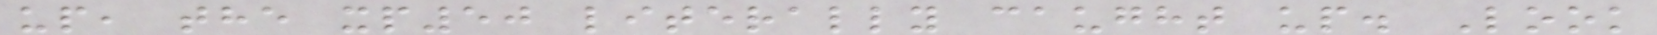up, the xp50 literally caught up. Look
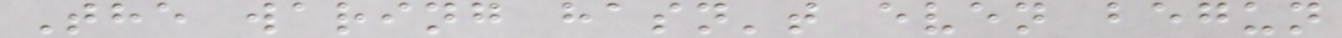The waring hasn't even begun
